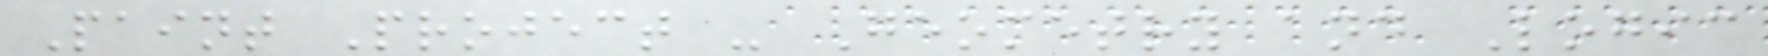Paint Project - Geometry and Logic
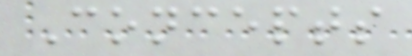Concepts
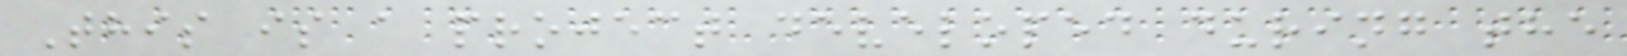This is a project developed during the
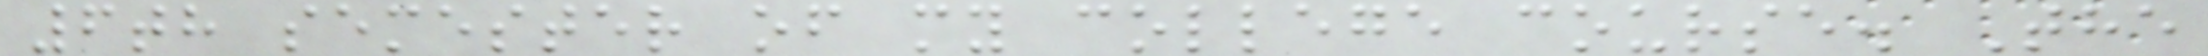6th semester of my college course. The
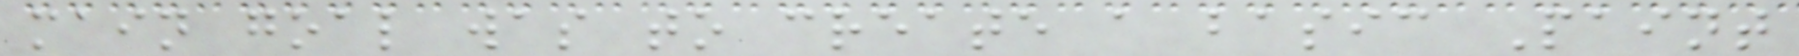main goal was to create a basic Paint
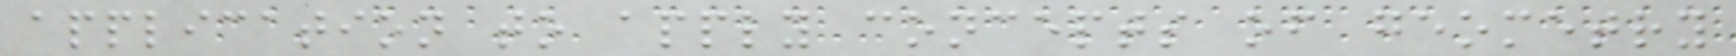application to apply concepts of geometry
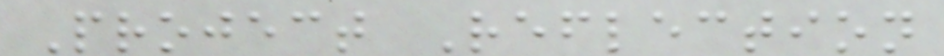Project Reflection
